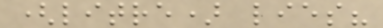(litre) lies?
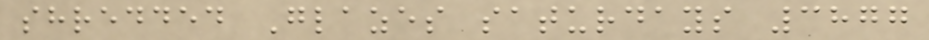shredded Glazes saturdays 3877
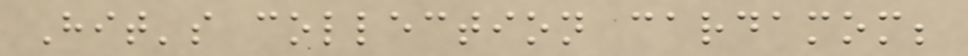Hit's collection cardamom;
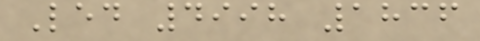Led 4998 1836
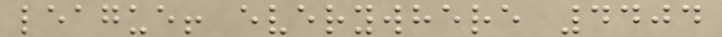league! everywhere 4404
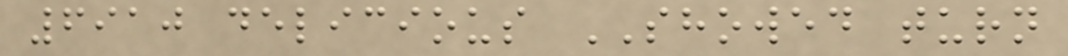6910 delicious SHOWED turn
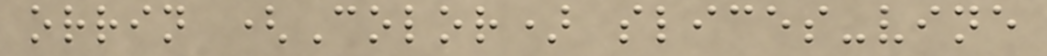orrin (Color) slices-vine
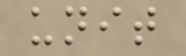unit
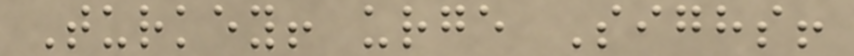Turkey! urge Sighs!
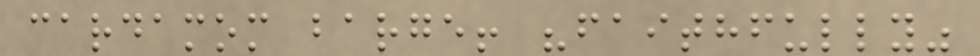cardamom barge! "faithfully"
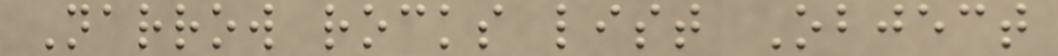Narrow rocks list Object
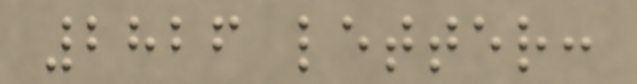2826 letter:
